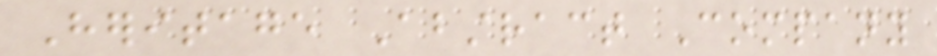Heritage Abstract Company
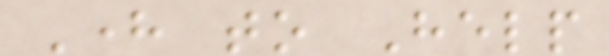Here to Help
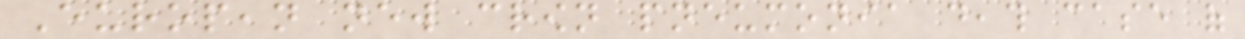European new crown pneumonia death case of
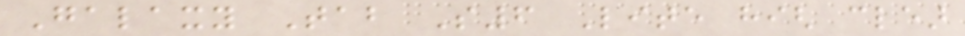Galaxy Tab S6 Lite high clear
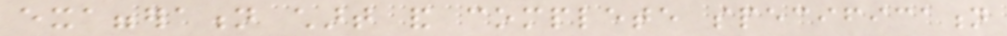exaggeration chart and complete specification
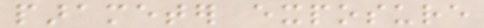parameter exposure
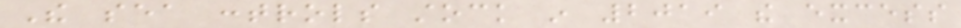The sea controls stock in 2019 the excess
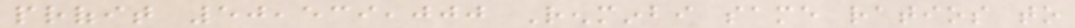profit 50,539,000 Renminbi same ratios to
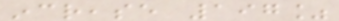increase 197%
